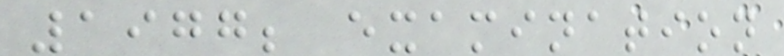1977; examination
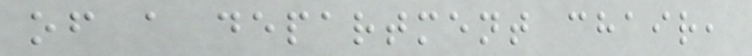of a department chair,
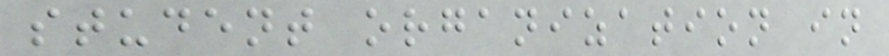student organization in
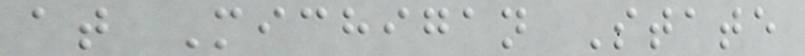at Michigan State
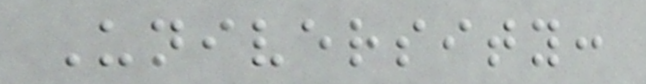University:
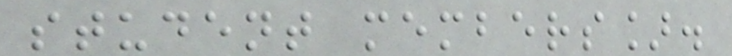student members].
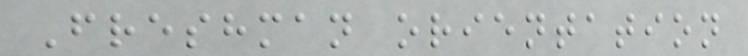Freshman orientation
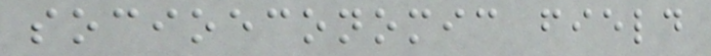socioeconomic field
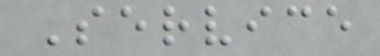Service
